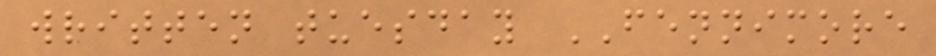written tuesday FENNIMORE
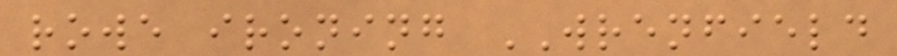rowe ironing WRENFIELD
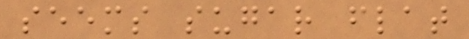seems sugar flat
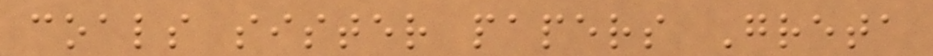coals sister papers Greta
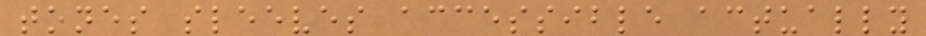tones sleeves accessible actually
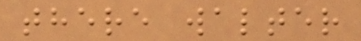there walter
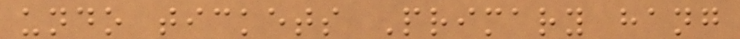undo tickets Primary hang
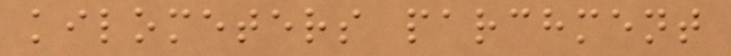kilometers parchment
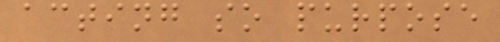acting so purpose
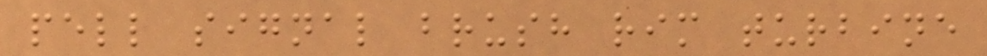pell signal brush rim turbine
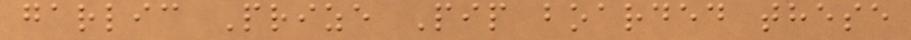garlic Prize Pip boarded these
